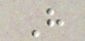H
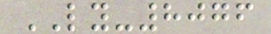LY-8076
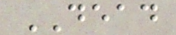DEAD
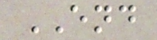END
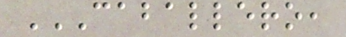CABALLERO,
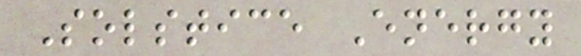Solstice Energy
